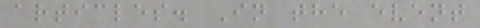articles. In the event
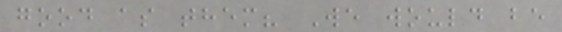good as them? We would be
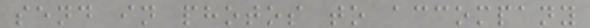send in photos to accompany
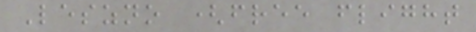Leszno (free flight
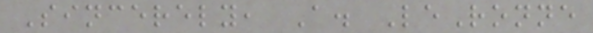Sincerely, A. LeRonne
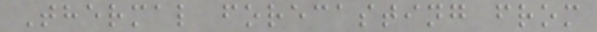Thermal forecasting from
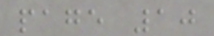page 10
